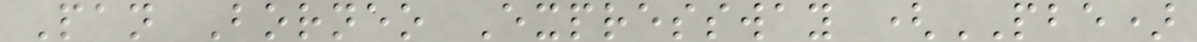Pan Borneo Expressway (PBE)
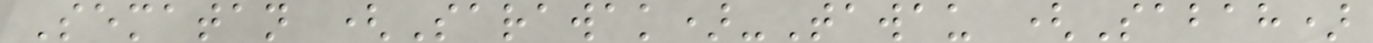Sematan (Sarawak)-Tawau (Sabah)
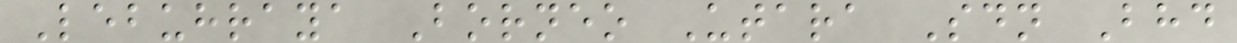Lebuhraya Borneo Utara Sdn Bhd
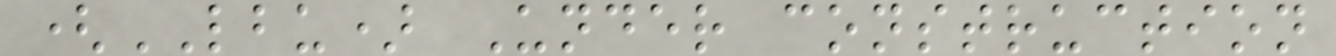(LBU) Under construction
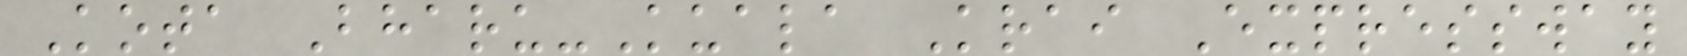Kota Bharu-Kuala Krai Expressway
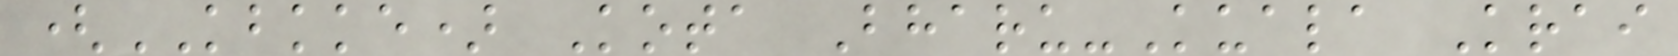(KBKKE) Kota Bharu-Kuala Krai
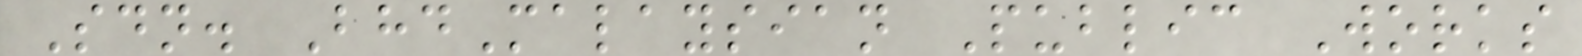Sdn. BhdMalaysian Public Works
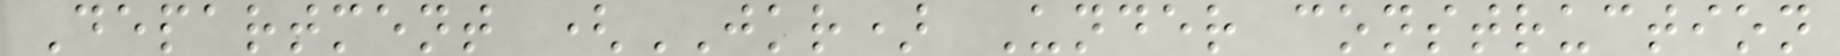Department (JKR) Under construction
